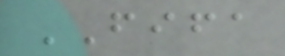FIFA
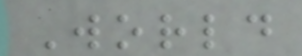World
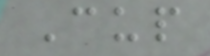Cup
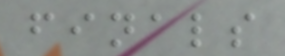finals
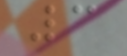3
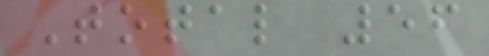Total 56
